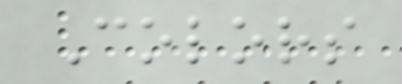Colors
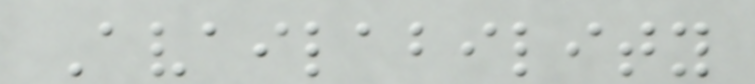Availability
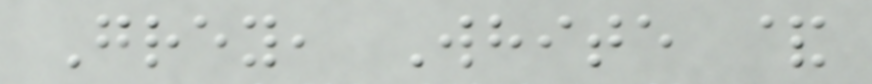Grey, White &
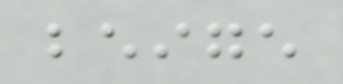beige
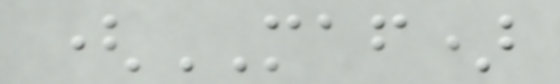(MAF)
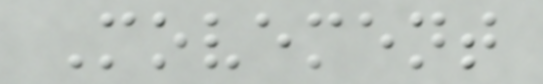Movement
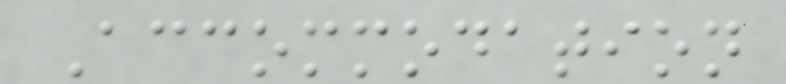Accommodation
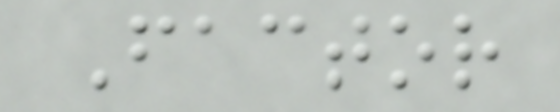Factor
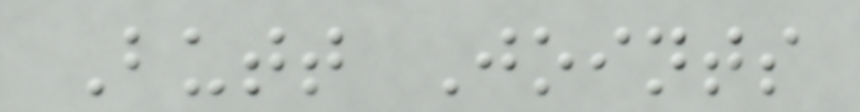Butt Joints
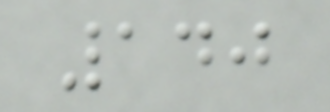140
